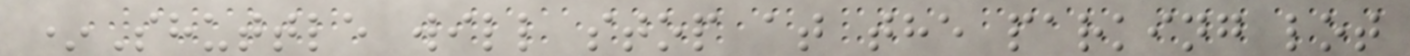*Shuttle will stop at the parking lot
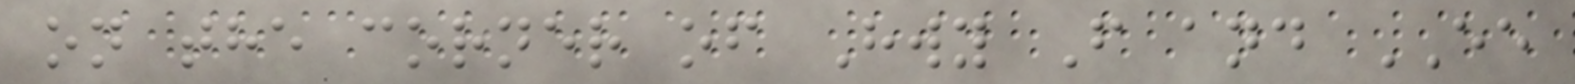on the corner of Hwy F and EE
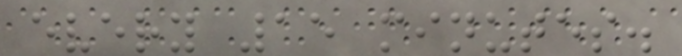every 15 minutes.
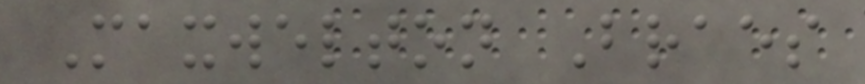Maxwelton Braes
